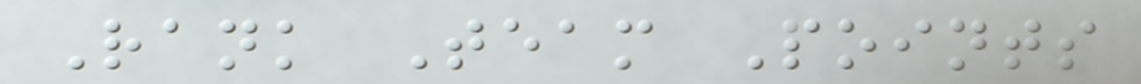Rank Team Points
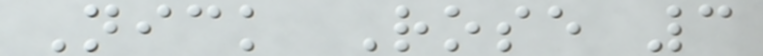Nick Rose 3
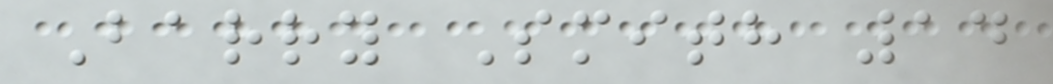Barry Smith 14
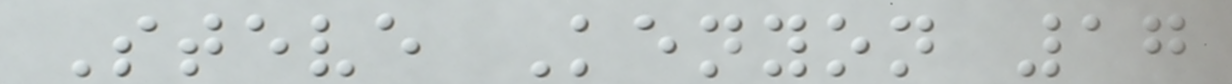Steve Kenyon 17
